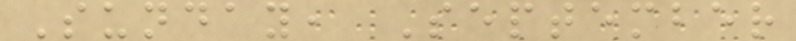Sunday, September
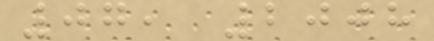07, 2008
